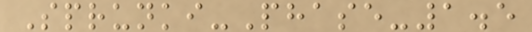Sprunki-Phase-1.5
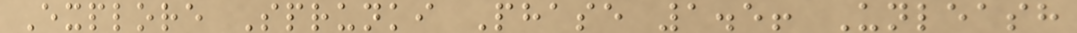Explore Sprunki Phase 1.5! Unleash
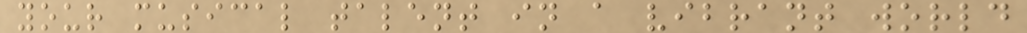your musical talent in a vibrant world
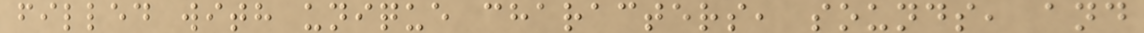filled with unique characters, sounds, and
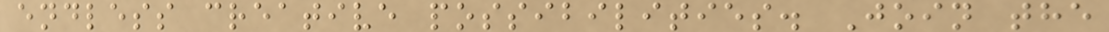endless creative possibilities. Join the
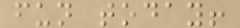fun today!
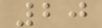20
